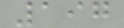197
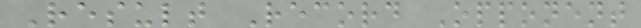Result Record Opponent
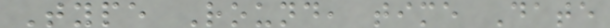Type Round, time Date
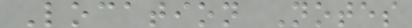Location Notes
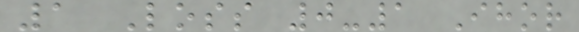1 Loss 0-1 Ihor
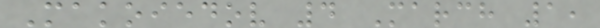Makoiedov 4 March 1,
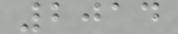2014
